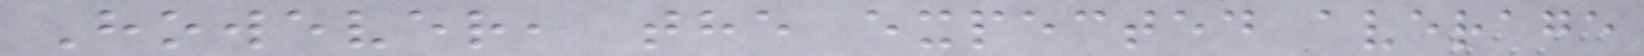However, the expected average
